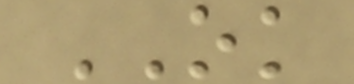OK
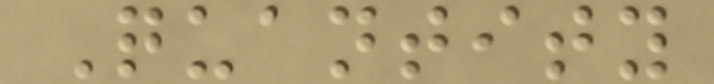Quantity
